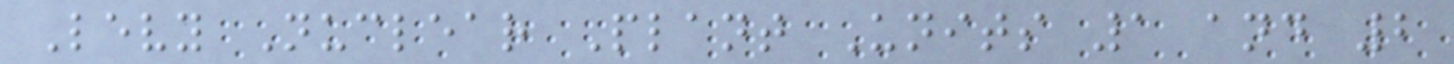Levy Nuclear Plant Units 1 and 2
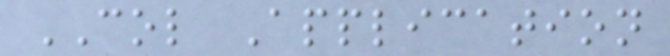COL Application
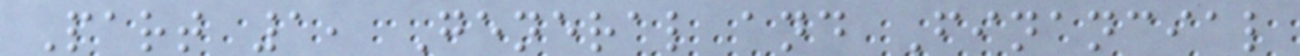Part 1, General and Financial
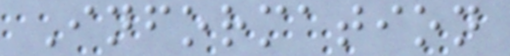Information
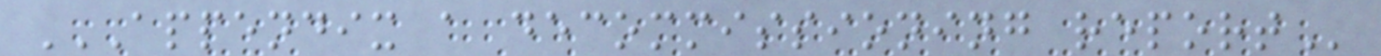APPENDIX A DECOMMISSIONING REPORT
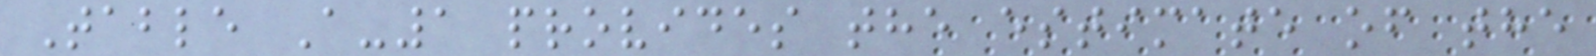Table A-1 provides the estimate of the
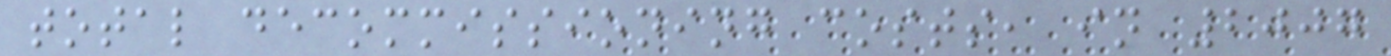total decommissioning costs, in 2007
